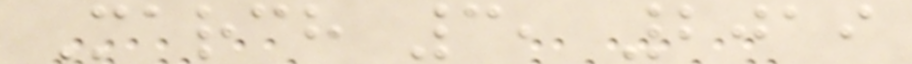March 3, 2019
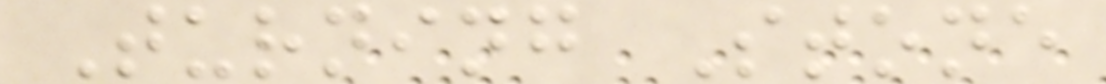Turning Stone
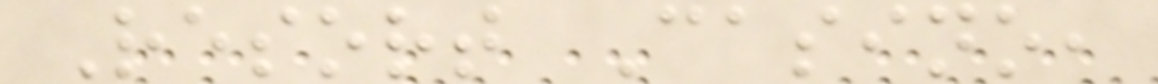Resort Casino,
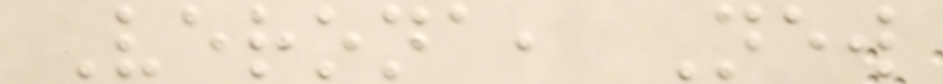Verona, New
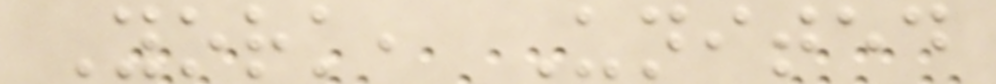York, United
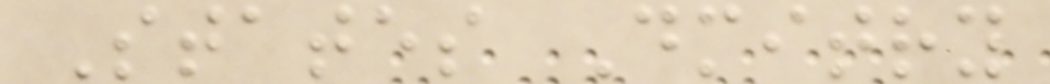States Dmitry
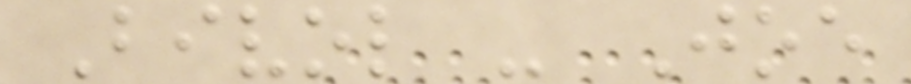Bivol - Joe
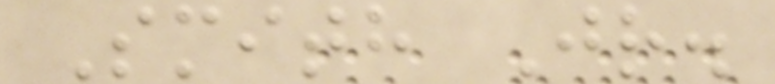Smith Jr.
